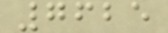7625
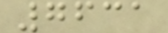7631
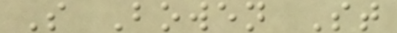S Bowen St
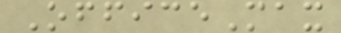OfficeMax
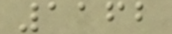1162
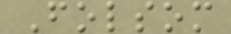Folsom
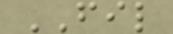FIL
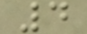4
